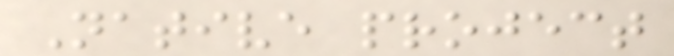Native project
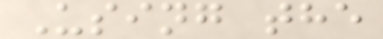Using the
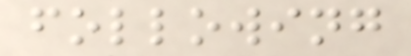following
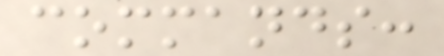commands:
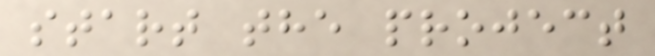start the project
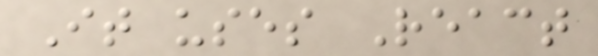It uses React
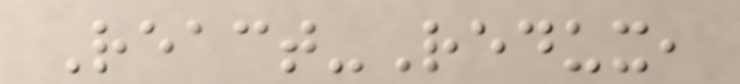React-Redux,
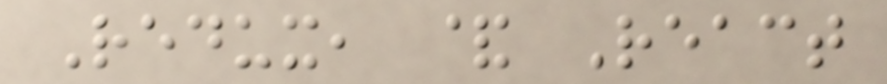Redux, & React
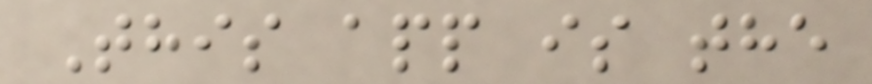This app is the
